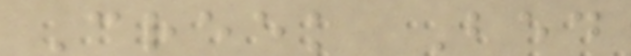Creek Bed
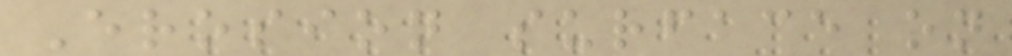Erosion surface on
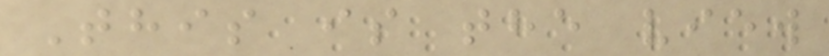This is the view
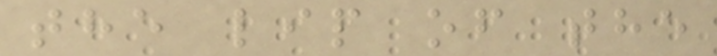the lip of the
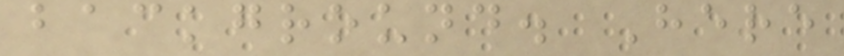background. Here
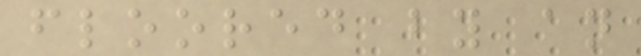floored by an
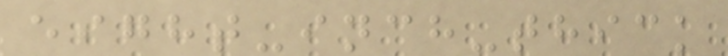eight-inch-thick
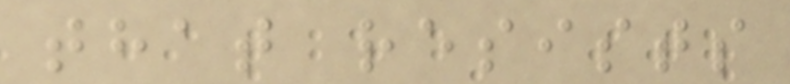that resists
